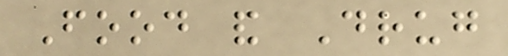Food and Drug
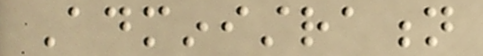Administration
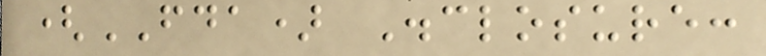(FDA) Disclosure:
